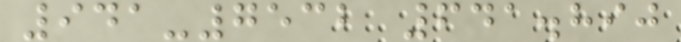941-7532 641.890
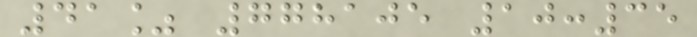41% 778105 10:35
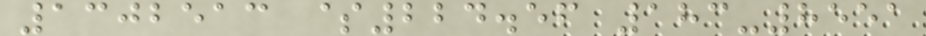1302513 $224.56 183-8551
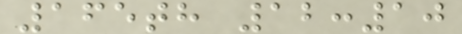165th 12:10
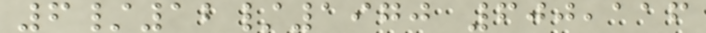6/12/1970 600,116
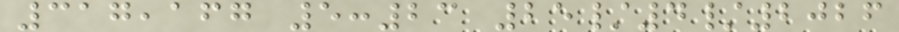317,167 5:23 25/4/2026
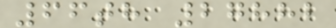66th 27882
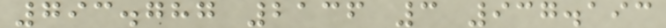793.787 2136 3 937.193
